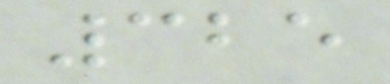325
